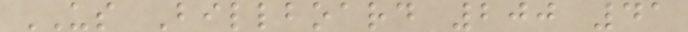US Billboard 200 41
